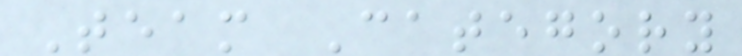Team Category
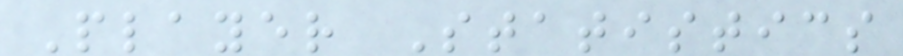Player Statistics
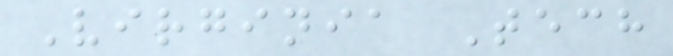Virginia Tech
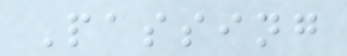Passing
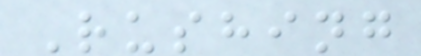Rushing
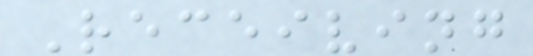Receiving
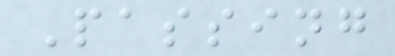Passing
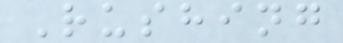Rushing
